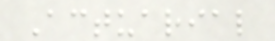Actuarial
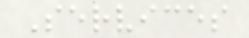Services
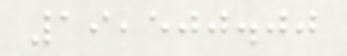19,500.00
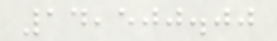14,500.00
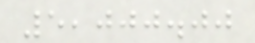5,000.00
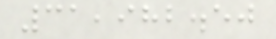31,982.50
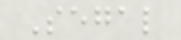Segal
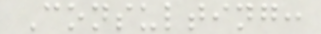Consulting:
